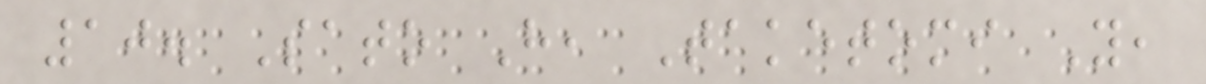10. Sato H, Taketomi Y,
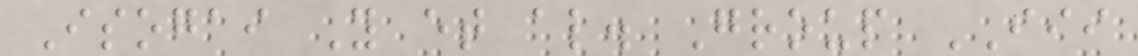Isogai Y et al. Group III
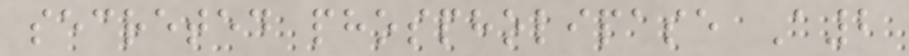secreted phospholipase A2
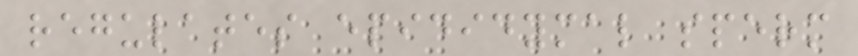regulates epididymal sperm
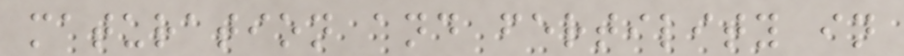maturation and fertility in
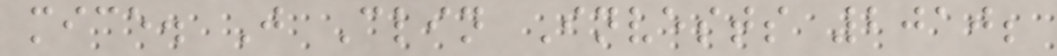mice. J Clin Invests 2010;
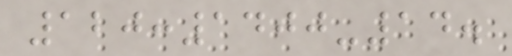120:1400-14.
